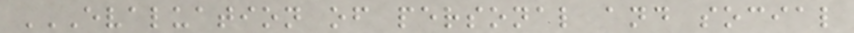EVALUATION OF PERSONAL AND SOCIAL
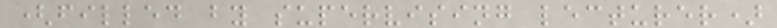(filled by supervising lecturer)
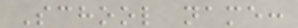School name:
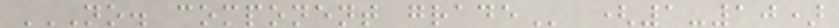NO. COMPONENT GRADE (1-10)
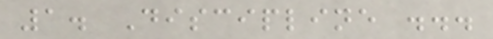1. Discipline ...
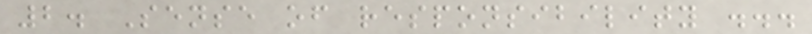2. Sense of responsibility ...
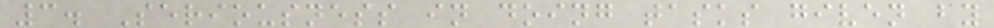3. Seriousness in doing tasks given by
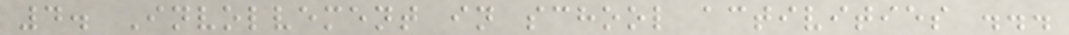4. Involvement in school activities ...
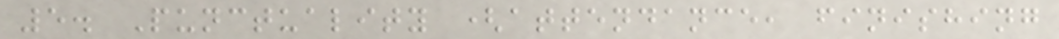5. Punctuality (attendance, finishing
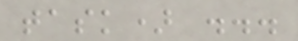task) ...
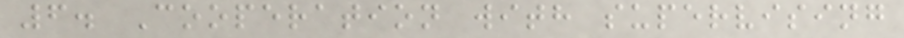6. Cooperation with supervising
